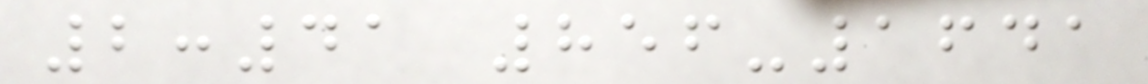2:41 856-1641
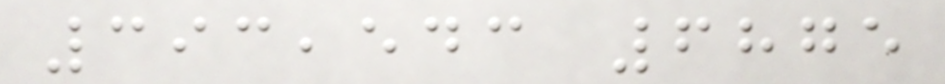393,543 6875
